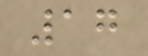17
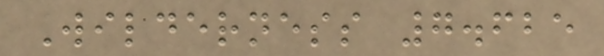Wilderness 7.625
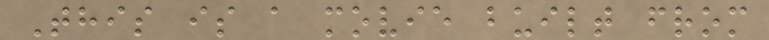This is a movie built from
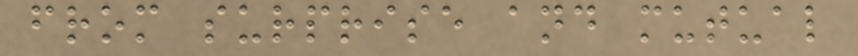from surprise and mutual
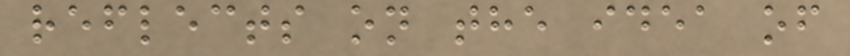reflects on the idea of
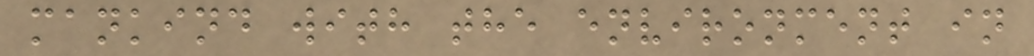mankind with the environment in
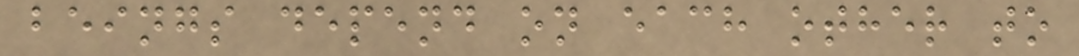beings depend on each other to
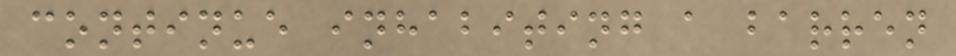continue inhabiting a barren
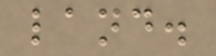land.
